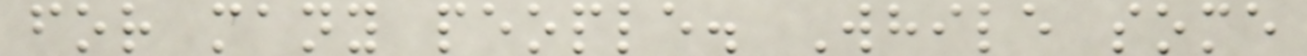for many people. While some
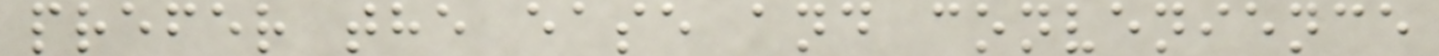prefer the ease and convenience
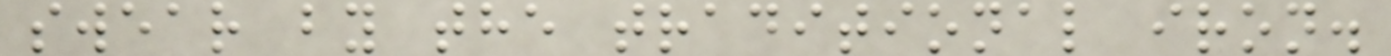swear by the traditional iron.
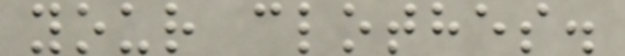your clothes.
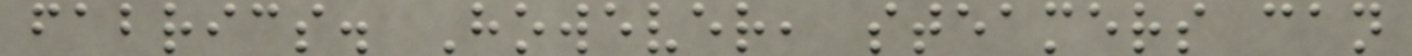fabrics. However, steamers can
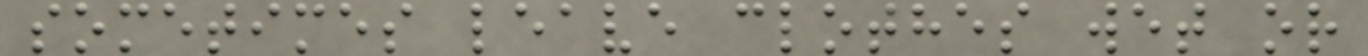sometimes leave clothes wet or
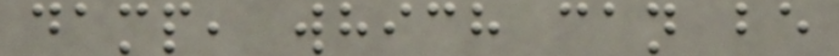damp, which can be
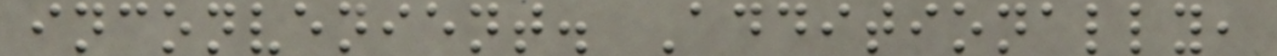inconvenient. Additionally,
